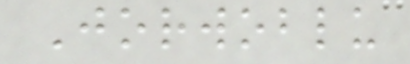Jorwoblu
